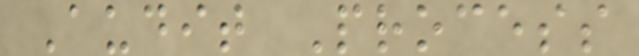Audit Process
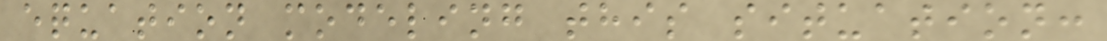equation modeling this situation:
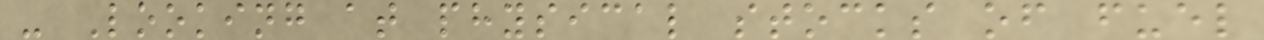- Looking at physical stocks of fuel
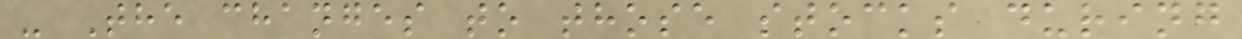- The changes to those stocks during
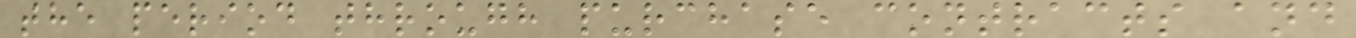the period through purchase contracts and
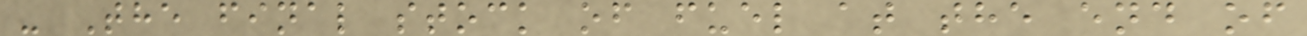- The final stock of fuel at the end of
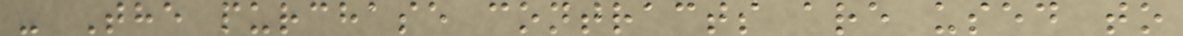- The purchase contracts are used to
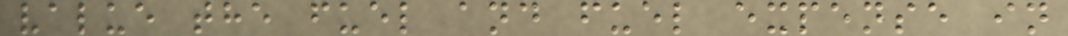value the fuel and fuel expense in
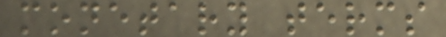monetary terms
